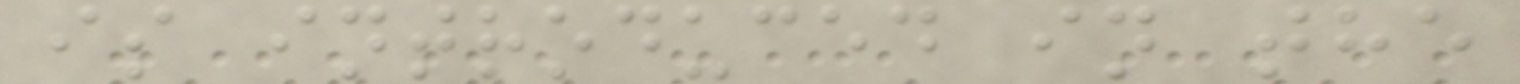is introduced in the
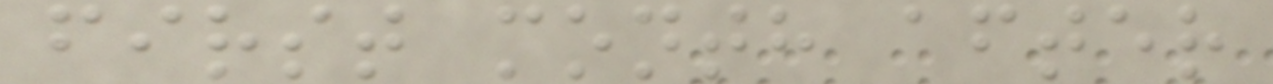first month after
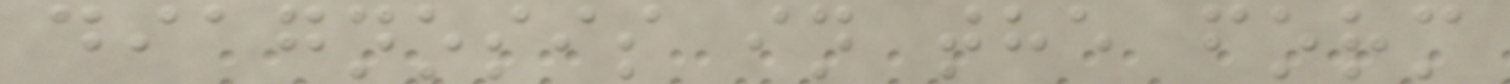diagnosis in the form
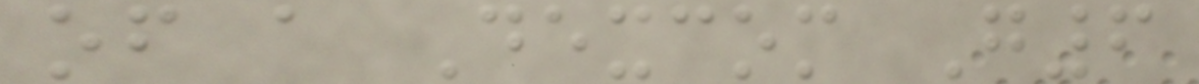of a Dexcom G6
